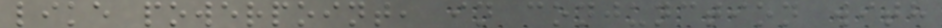like powerpoint, in conjunction with
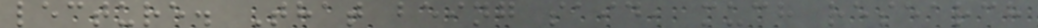lecture. That being said, much research
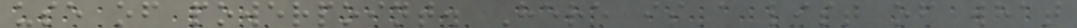use of powerpoint. Here is a list of what
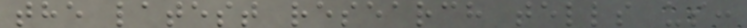the latest research tells us:
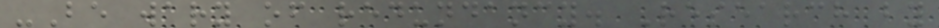-Be wary of redundancy. Research by
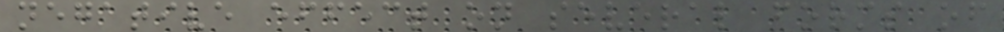negative effect on several forms of
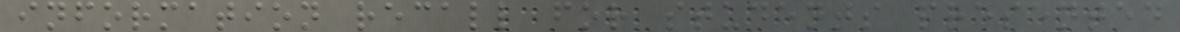information recall for students presented
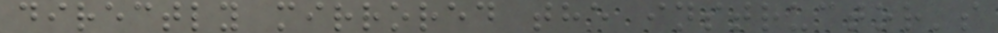directly mirrored the instructor's
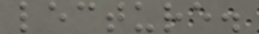lecture.
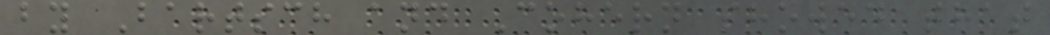by Bartsch and Cohern showed that
